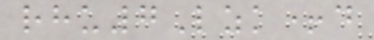rhu7Lzk+d
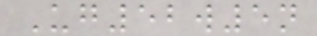Ug52w5n
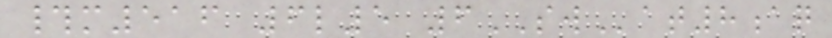#m516 6l5 6SWat8aq
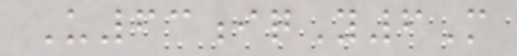U63iqY6M
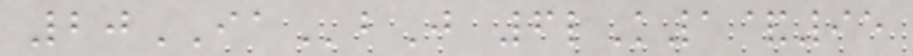20IAbJ 6lK1&95
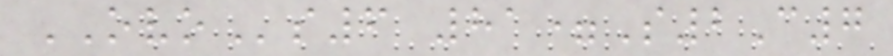OVOs6 81=S2C7
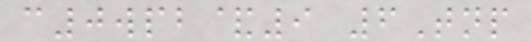c0wpb&9 6Tnp
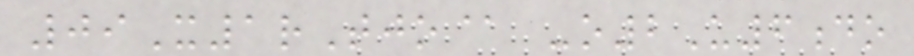09X1rTjo@ -o2U6do
